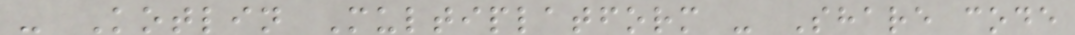- Kotlin Multiplatform - Share code
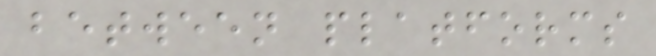between platforms
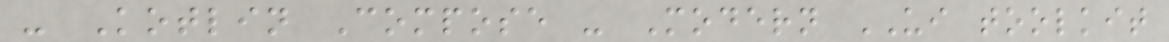- Kotlin Compose - Modern UI toolkit
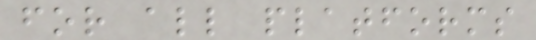for all platforms
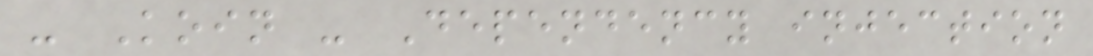- Koin - Dependency injection
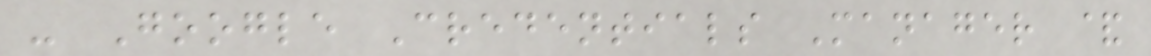- Google Credentials Manager &
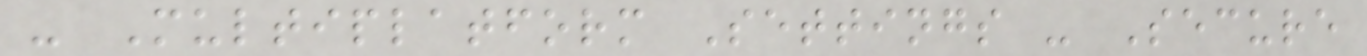- Multiplatform Settings - Secure
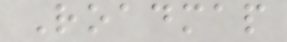Roadmap
